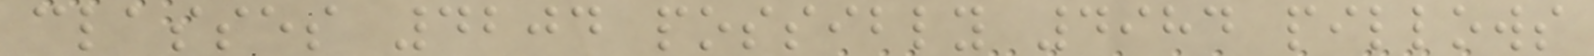classes 4204 possibly 4984 pillows
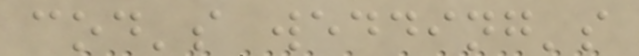cod's wedding's
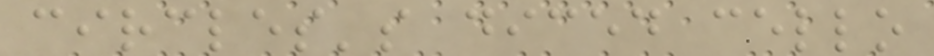circles's diced cello
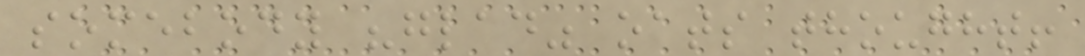somebody "glad" oats thought!
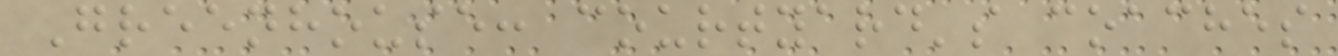Greenhouse: courtyard's coaches
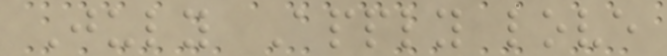July Apply love
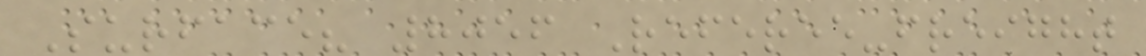Surface? 8056 Referee-freight
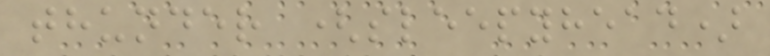thunder (sleepyhead)
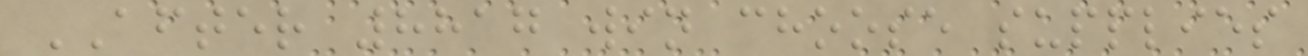AFTER 8817 win choose supplies
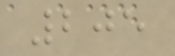205
